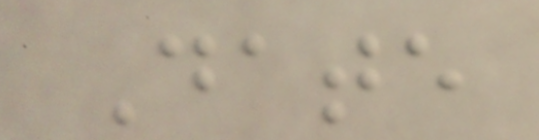Date
